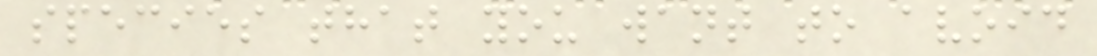species that you want to avoid
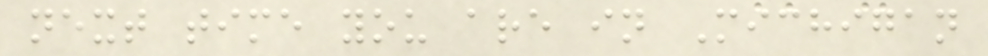next time you are in Michigan
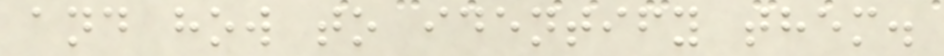and how to identify them.
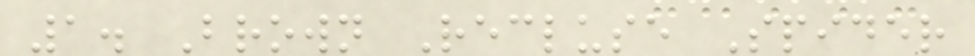1. Brown Recluse Spider
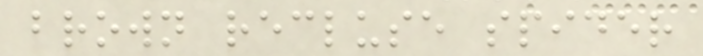brown recluse spider
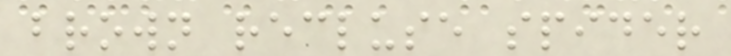brown recluse spider
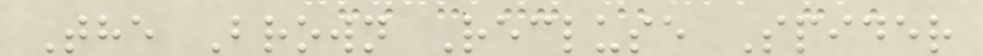The Brown Recluse Spider
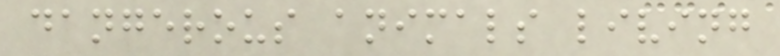dangerous animals living
